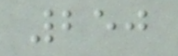250
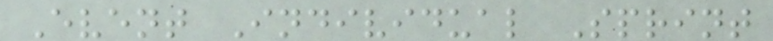Event Individual Sprint
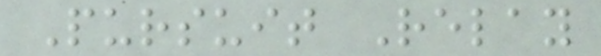Pursuit Relay
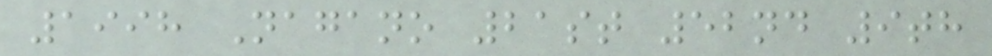1998 Nagano 21st 52nd 9th
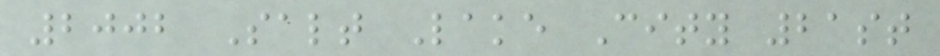2002 Salt Lake City 21st
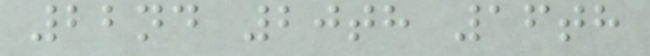22nd 20th 16th
